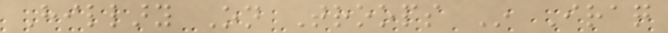Hillary On Troops In Iraq
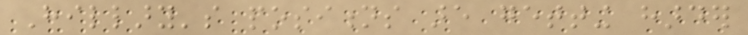Hillary's positions are getting harder
